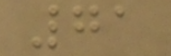71
